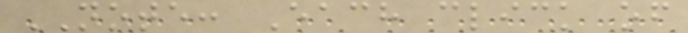NOTE: Each click of
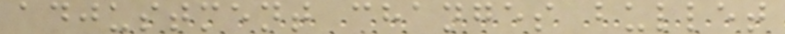adjustment changes bullet
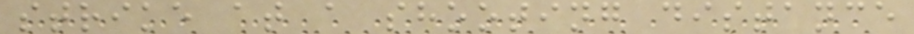strike at a shooting distance
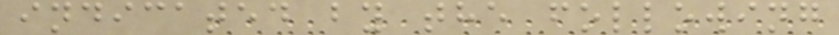indicated by the following
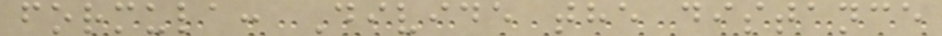formula: Divide the distance
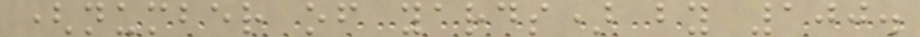(number of yards) by 100.
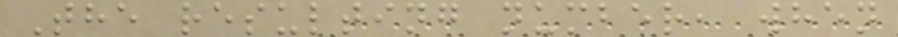The resulting number, when
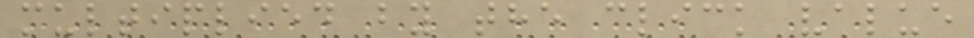multiplied by the click value
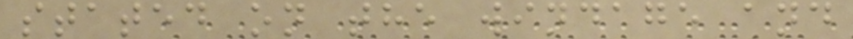stated on the windage and
